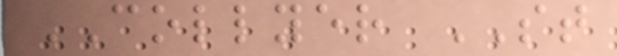COLLYER ST
